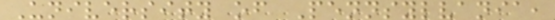University of Pennsylvania,
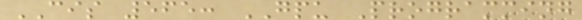CIS 565: GPU Programming
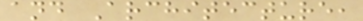and Architecture,
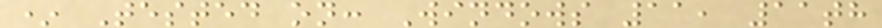* Tested on: Windows 11, 11th
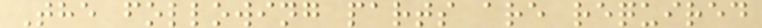The following parts are required
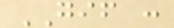GIF :
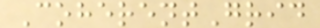CoherentGrid
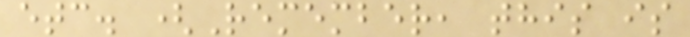etc. (Remember, this is
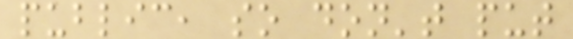public, so don't put
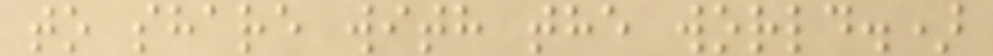to share with the world.)
